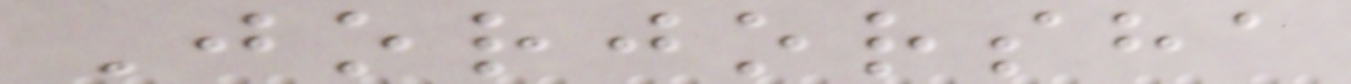Jorjorsha
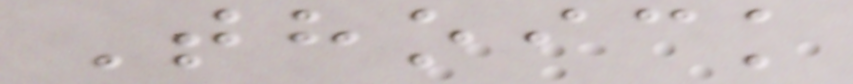Thoick
